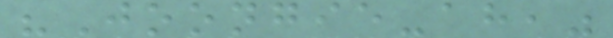"Joongie-ah,"
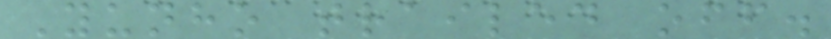Yunho trailed off.
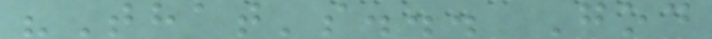"That's... God
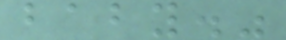baby."
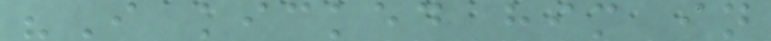"I kicked him in
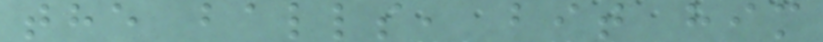the balls, bit him
